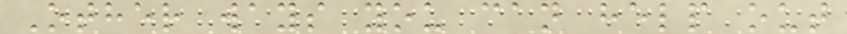Other ways you can help out
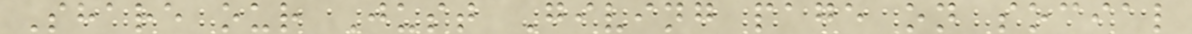Share our Just Giving page on social
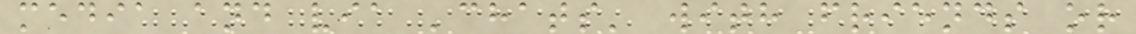media and via 'chats' with friends or
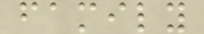family
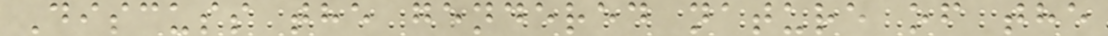Discuss the gendered nature of the
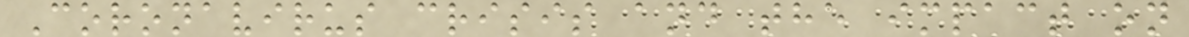Coronavirus crisis and the impact on
